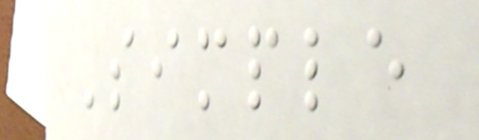Simple
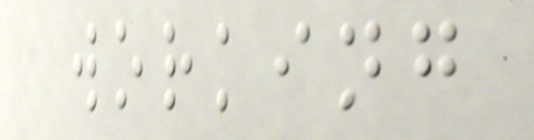working
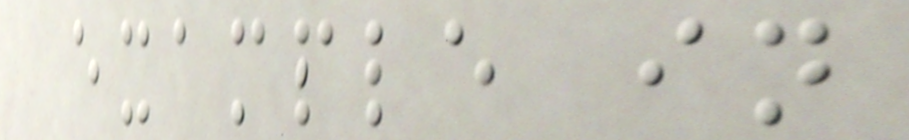example in
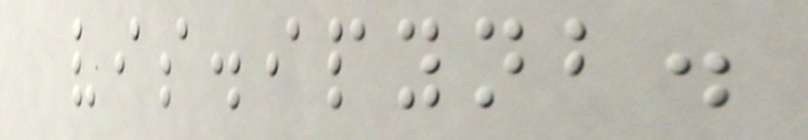vis.ipynb.
